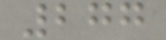277
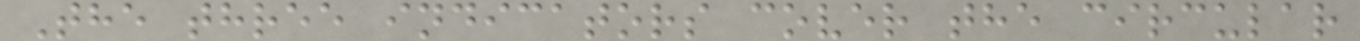The three indicators cover the circular
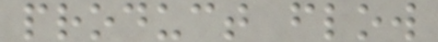product flow
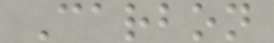Carbon
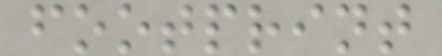footprint
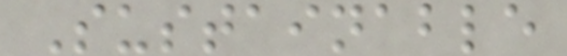Sustainable
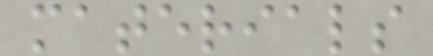materials
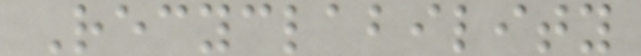Recyclability
